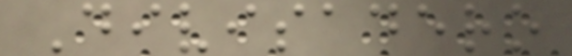Divisadero
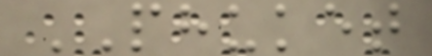PHUKET
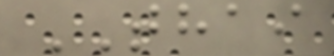THAI
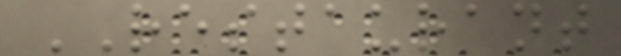RESTAURANT
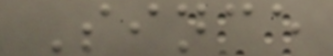Since
